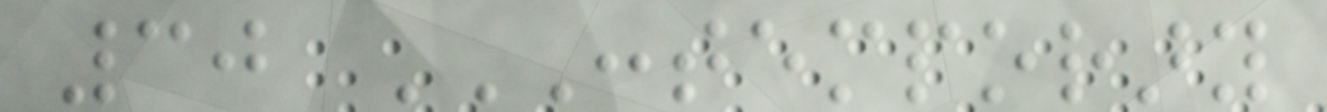30 CONTEMPORARY
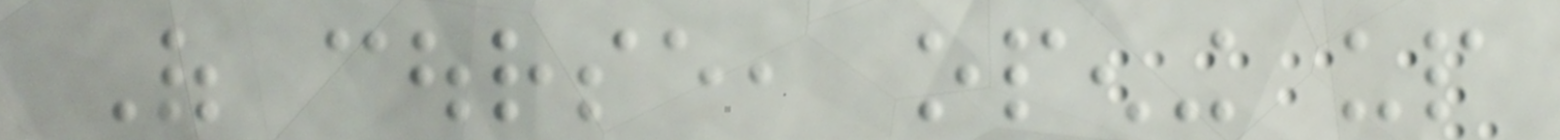Of course, opening up
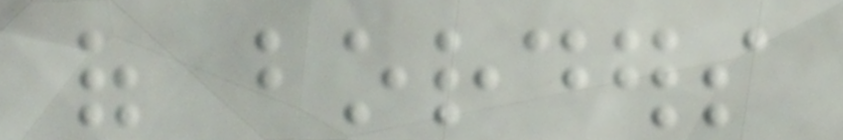of borders
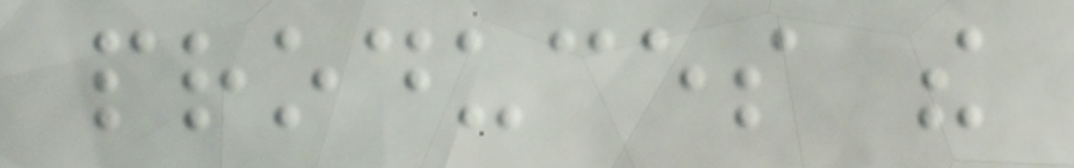produces the
